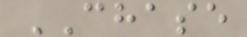CHASE
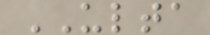ULTA
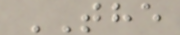THE
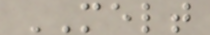MELT
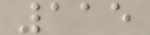115
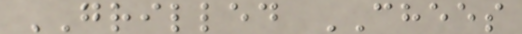GRILLED CHEES
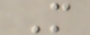M
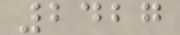2427
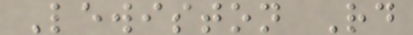Lewiston Rd
